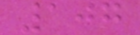107
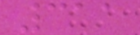311
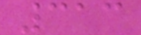313
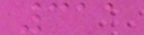311
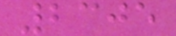2305
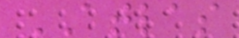ATLAS
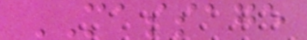MASSAGE
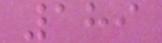189
